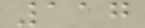117
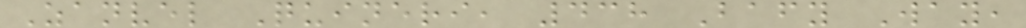Zanvel Quineri, 438 Bafy Way,
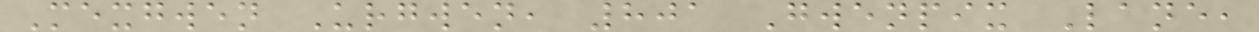Mexgwen Urgwen, 801 Gwenpix Lane,
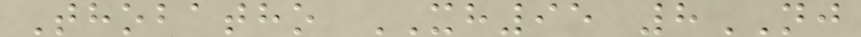Thobatho XH95 8NJ
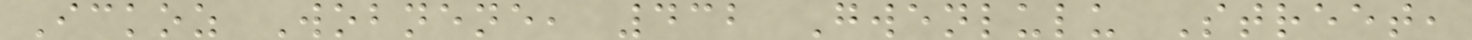Ickoz Wobnene, 432 Gwenlulu Street,
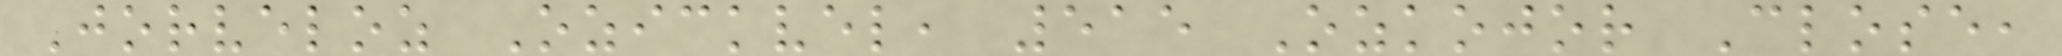Jorveloz Ozickvel, 515 Ozkojor Close,
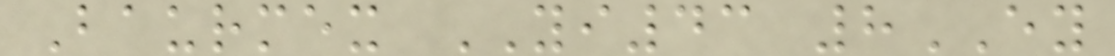Baurmex YI43 8EY
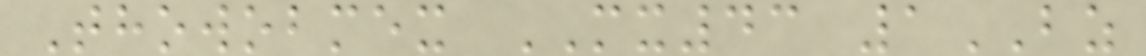Thowobmex MX43 1BZ
